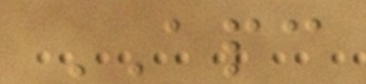APC
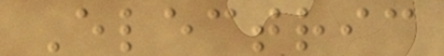Electric
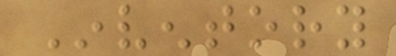Inventory
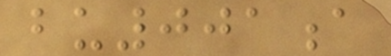bu001a
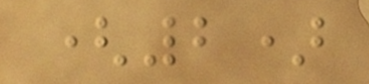(2)
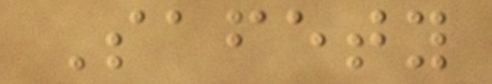Safety
